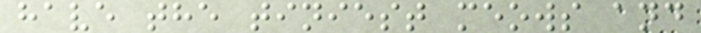have the tiniest meows and
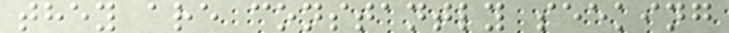they are constantly seeking
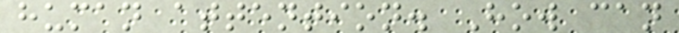human attention. How can
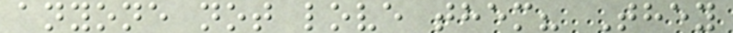anyone not love them? They
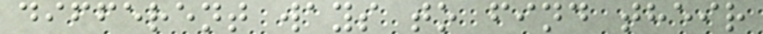different ways to find their
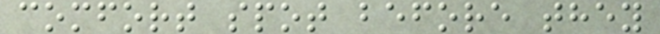comfort spot before they
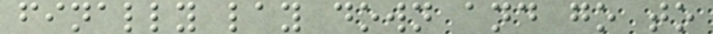finally lay down and go to
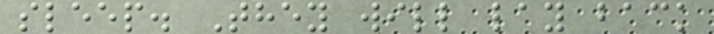sleep. They will lay back
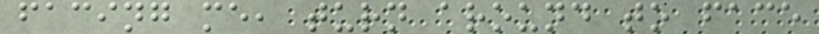facing me, turn around to face
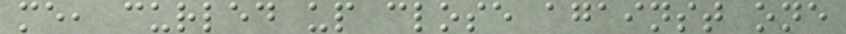me, curled up close against one
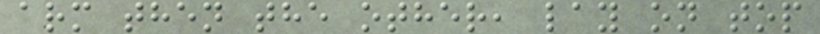arm then the other, lay on top
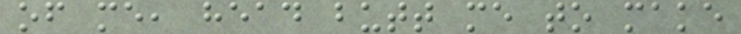of me, head butt me to make
